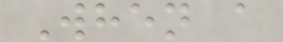When a
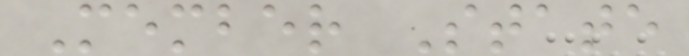Member State
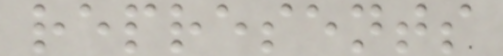represents
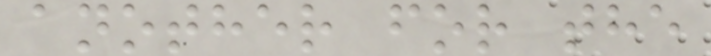another for the
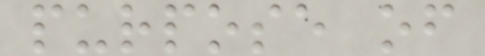purpose of
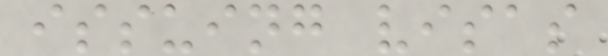issuing visas
